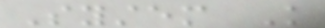System Knowledge
